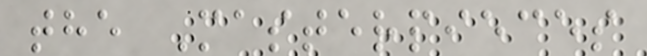the Masterpieces
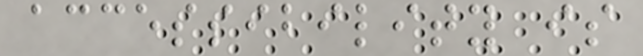accessibility is
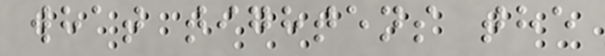what tightens the
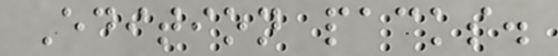Edition packs.
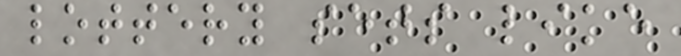lottery sets like
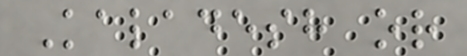Kaladesh or
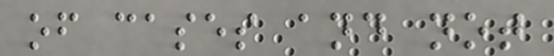of cases and not
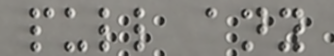pull any
